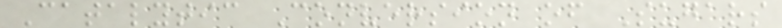Catalytic Conversion of Sugars
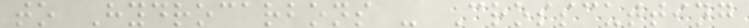to Hydrocarbons - Crosscutting
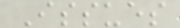Issues
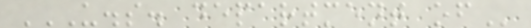U.S. DEPARTMENT OF
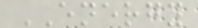ENERGY
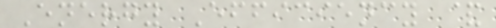Energy Efficiency &
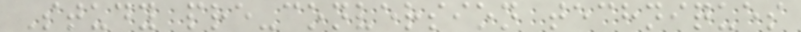Study pre-conversion techniques
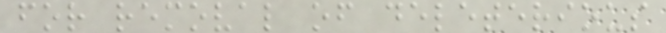for removal of deleterious
